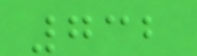732
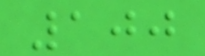100
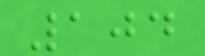104
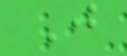J
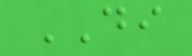DI
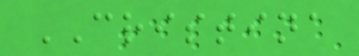CRISTINA
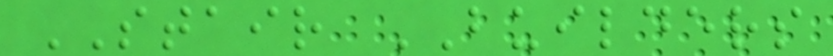STAIR BUILDERS
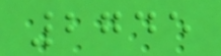2745
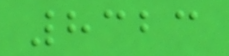8323
